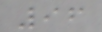96
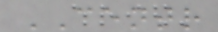CENTR
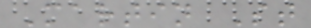Martin St
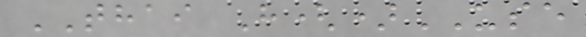THAI H()USE
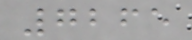7265
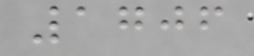1706
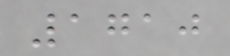1710
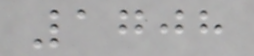1708
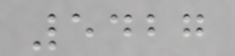5427
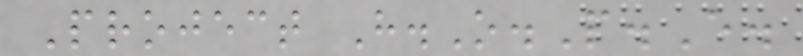Project H.O.P.E.
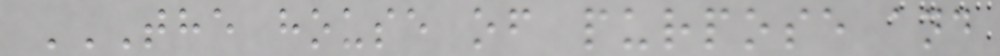THE HOUSE OF PURPOSE AND
